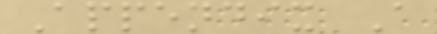Appendix A
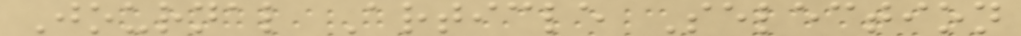Journal Article Selection
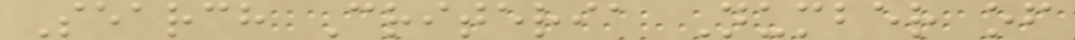Search Criteria Number of
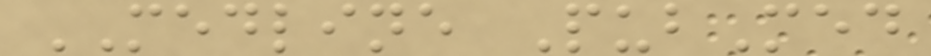MEDLINE PubMed
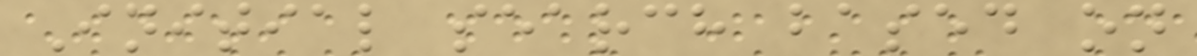Initial search based on
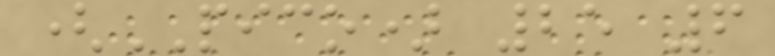(PICO) 25 6
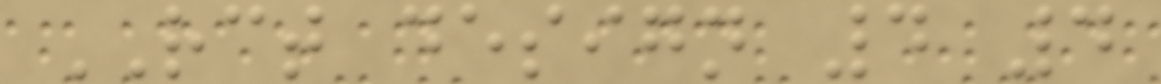RCT design 4 4
